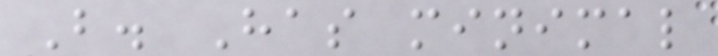B. Has minimal
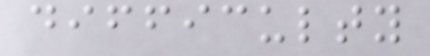difficulty
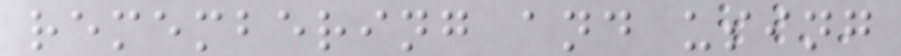remembering and using
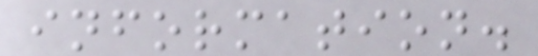information.
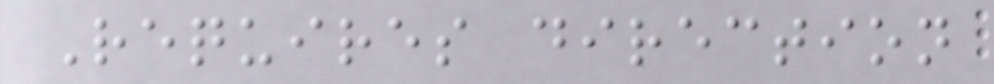Requires direction
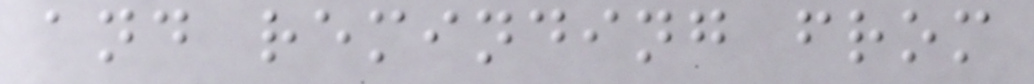and reminding from
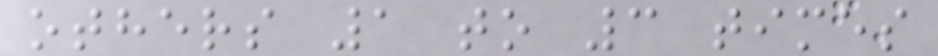others 1 to 3 times
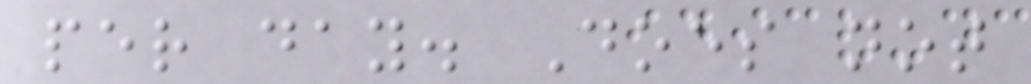per day. Does not
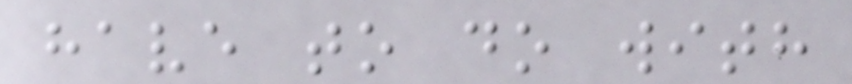have to do with
